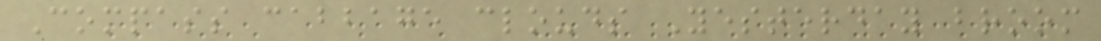Compass cabbage clouds Yesterday broom
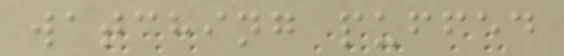watching puffed
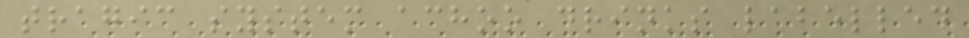tragic system achoo drinks labelled
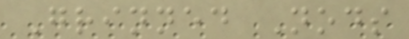Grinned Nods
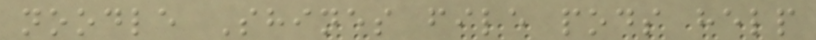noodle Shines file pods help
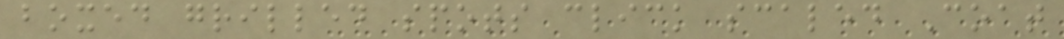boxed grilled spots click scaled Coat
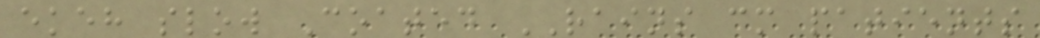ekeh slow Coated RAINS cm patients
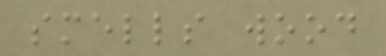smells wood
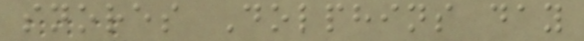snores Dolphins day
